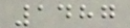1487
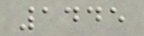1445
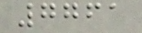7761
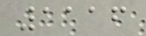1116
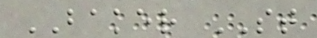BAKER ST
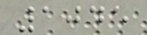1045
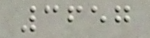3657
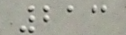213
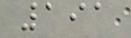191
